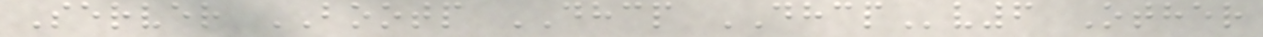Server BOOTP DHCP DHCPv6 Other
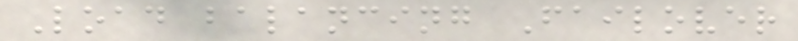Load balancing Failover
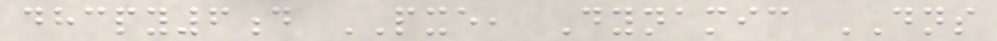dhcpy6d PXE, Dynamic DNS
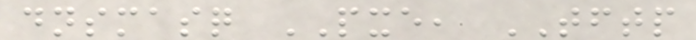dnsmasq PXE, TFTP
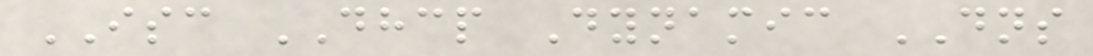ISC DHCP Dynamic DNS
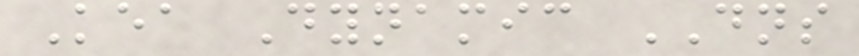Kea Dynamic DNS
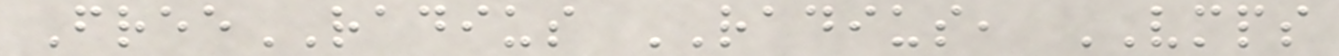FreeRADIUS RADIUS, VMPS
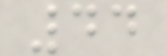44
